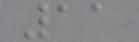11
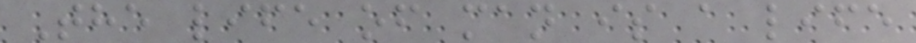The life of man is a life
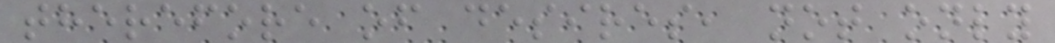therefore of desires, not only
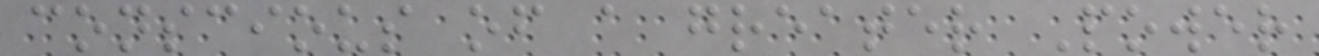conscious of a greater Power
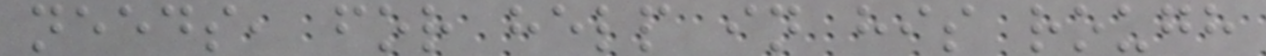needs, for help in his rough
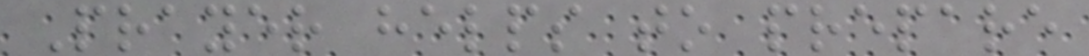Prayer helps to prepare
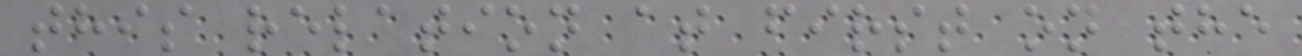this relation at first on the
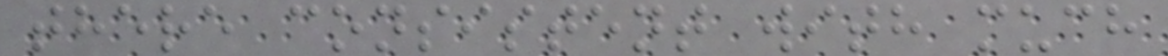there consistent with much
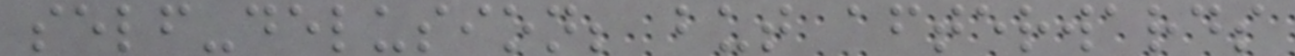self-delusion; but afterwards
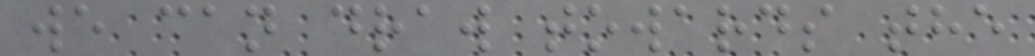we can draw towards the
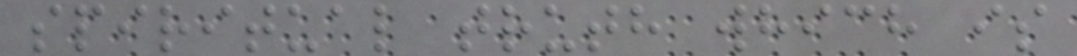spiritual truth which is
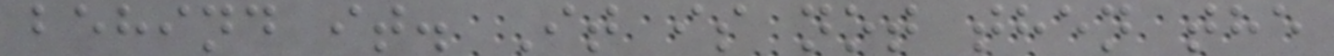behind it. It is not then the
